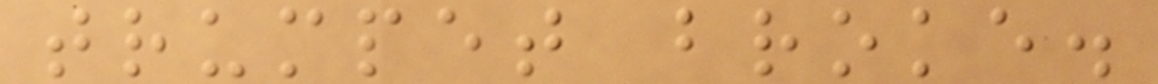trumpet broke.
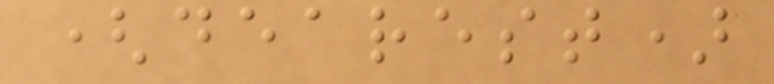(dearest)
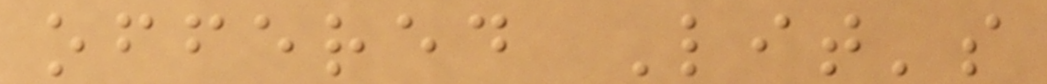offered Lit's
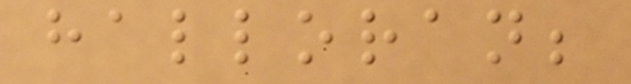halloran;
